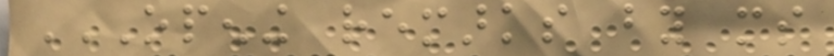OPENING REMARKS BY MS
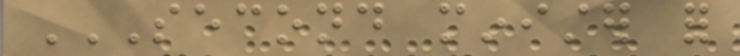SECOND MINISTER FOR
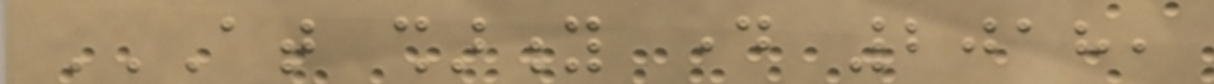AT SHARITY DAY 2018,
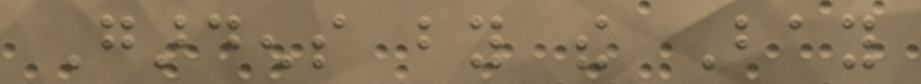Gardens by the Bay
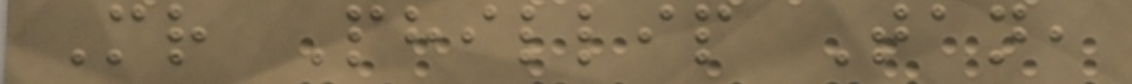Mr Phillip Tan,
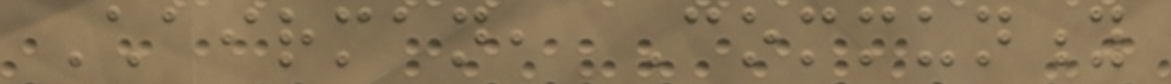Chairman, Community
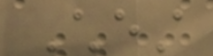Chest
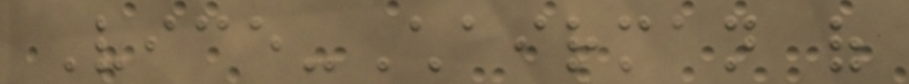Vice-Chairman of
